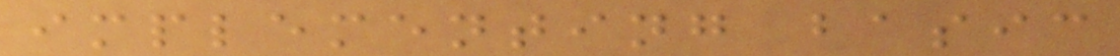implementing basic
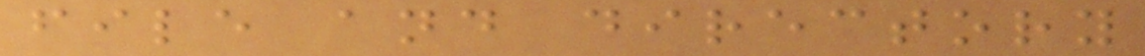file and directory
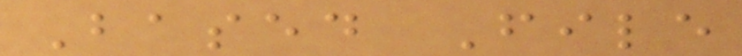Based File
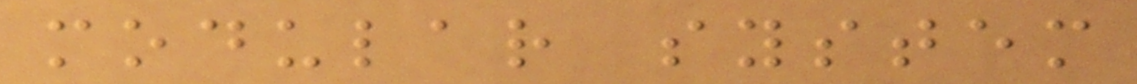modular system
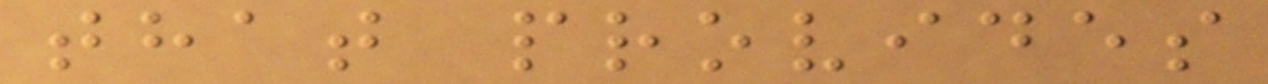that provides
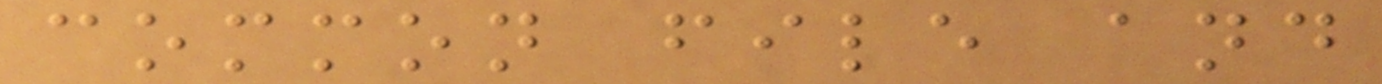common file and
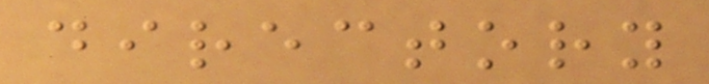directory
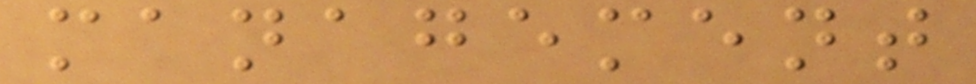management
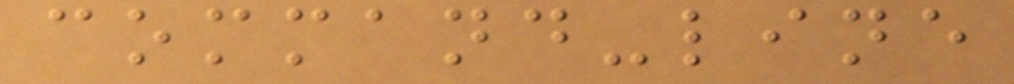command-line
